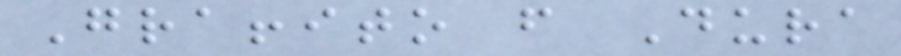Graffito from Dura
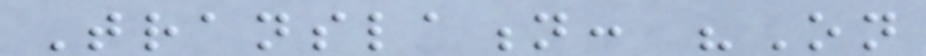Translation: "On
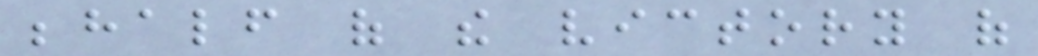behalf of the victory of
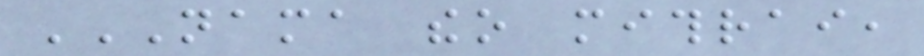NAMA THEO MITHRAI,
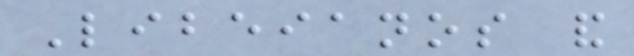Libeianos and
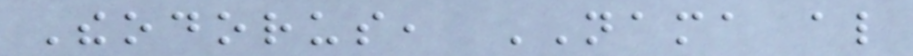Theodorus, NAMA also
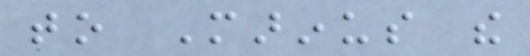to Marinus the
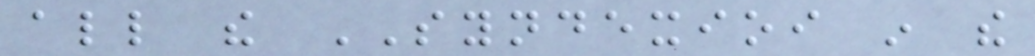all the SYNDEXIOI in the
